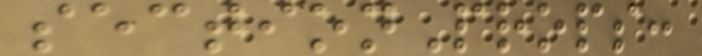sectionProps:
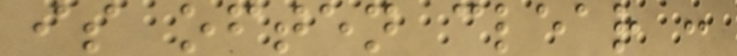is often clear :
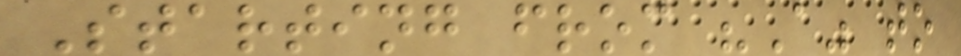Starting from "A" to
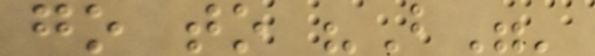go to "B"'
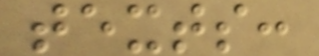texts:
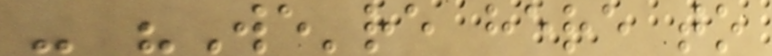- "We're here to
